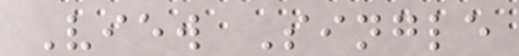View Single
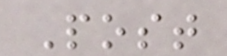Post
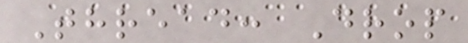Thread: Drop
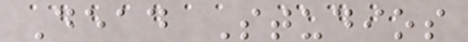Dead Studios
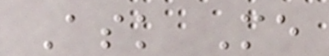Ask Me
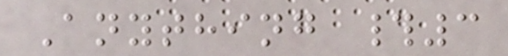Anything #3
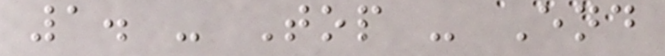1. - Top - End
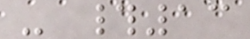- #13
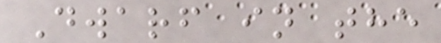Dwarf in the
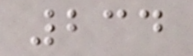234
